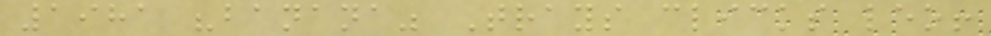1981 "banana" Trays clicks leo!
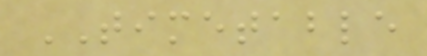TIMETABLE
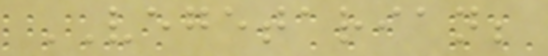VEGETARIAN;
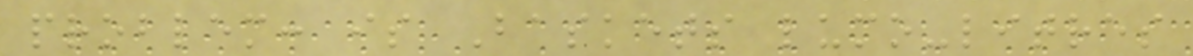problem: is Baskets lumo-litres
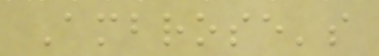Ambrose's
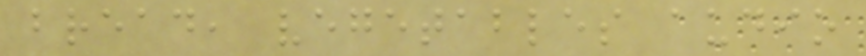bread, vegetables audio
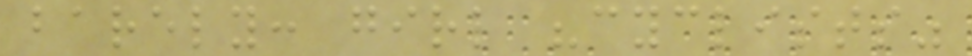barely: girl "cyclists"
